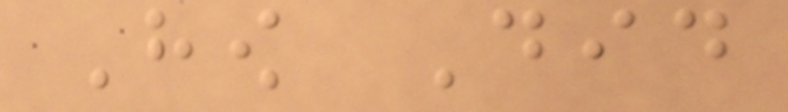How Did
